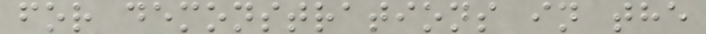for demonstrations in the
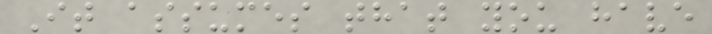It assumes that you have
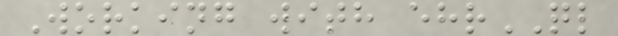Working with ehrQL
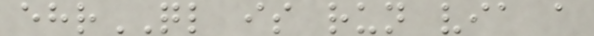ehrQL is run via a
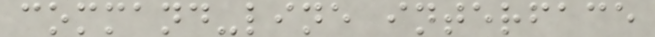command-line interface
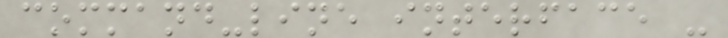command-line interface -
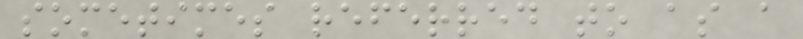sometimes referred to as a
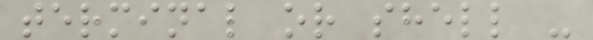terminal or shell -
